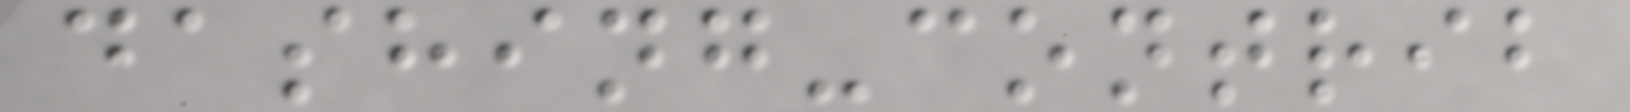dashing-contrib
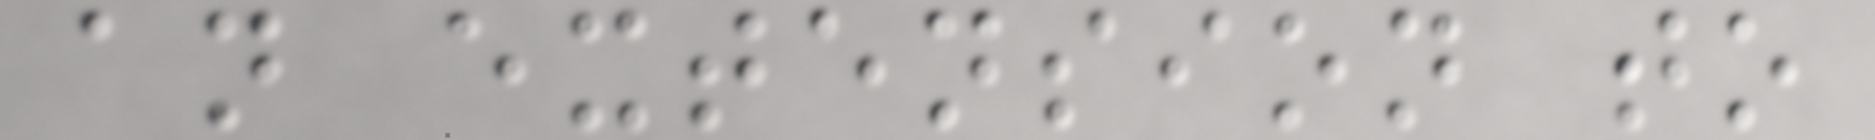an extension to
